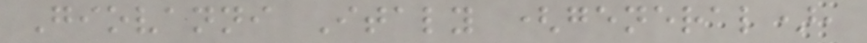Giovanni Italy (general),
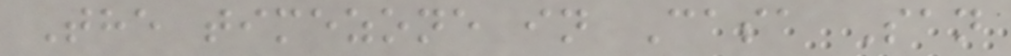The timezone in Casa San
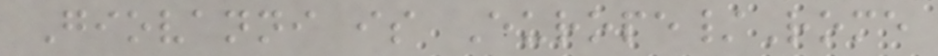Giovanni is Europe/Rome
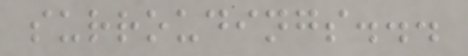surroudings...
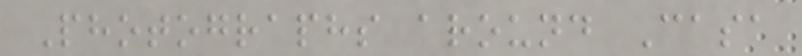Photographs around Casa
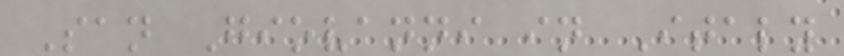San Giovanni in Italy
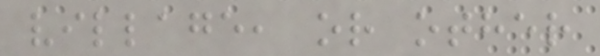village, or other
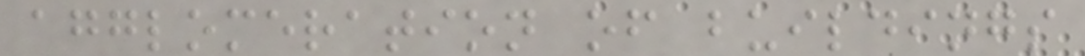agglomeration of buildings
